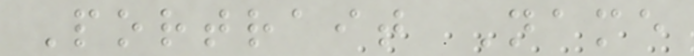Portrait Name
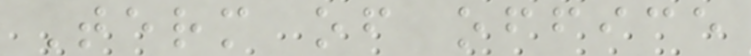Term of office
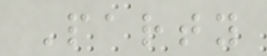Party
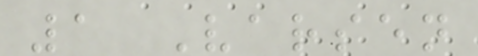1 Varsen
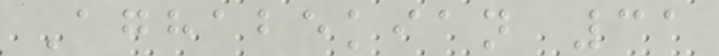Aghabekian 31
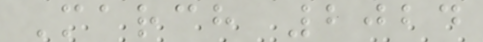March 2024
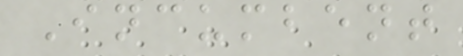Incumbent
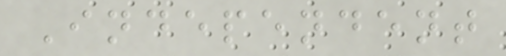Independent
